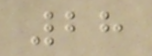28
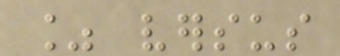% versus
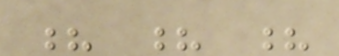? ? ?
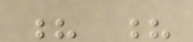? ?
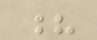?
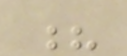?
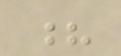?
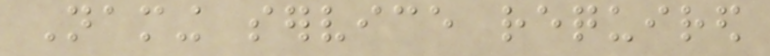Naming service required
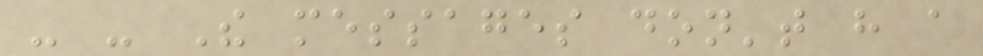- - The messages don't have a
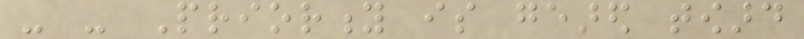- - Priority is geared toward
